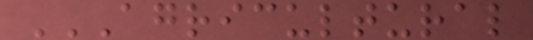AGRICULTURAL
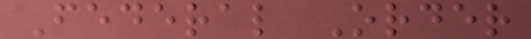Federal Order
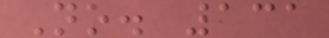No. 131
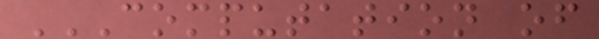COMPUTATION OF
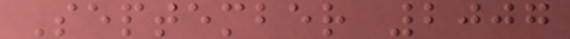September 2007
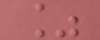%
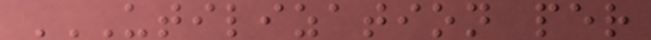UTILIZATION PER
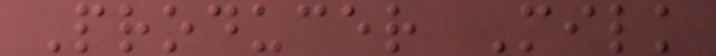Producer Milk
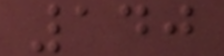140
